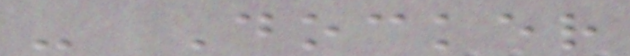- Docker
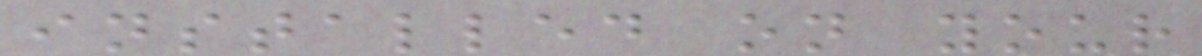installed on your
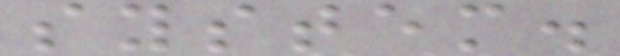system.
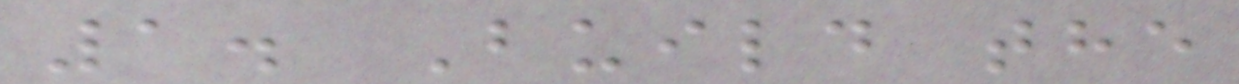1. Build the
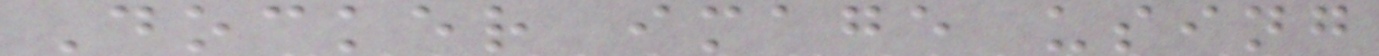Docker image using
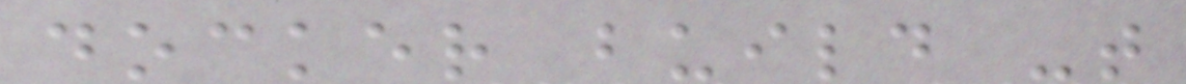docker build -t
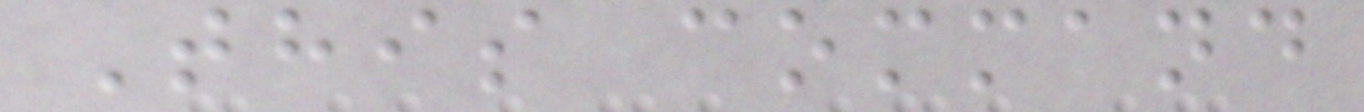This command
